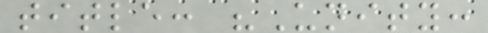title: "Unity:
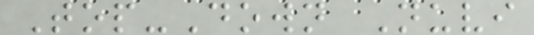Top-Down Nuvi
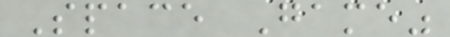Space Game"
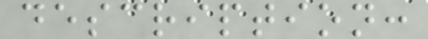description:
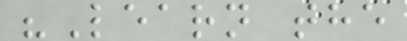"Learn the
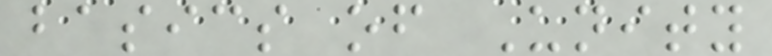basics of Unity
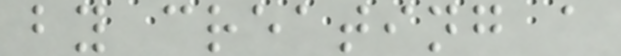by creating a
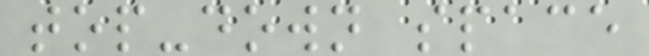top-down space
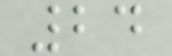24
